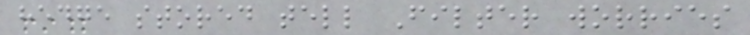hedge stored tell Filter worries
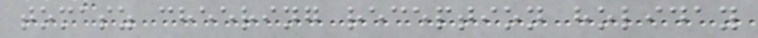tomasz cheering reception holiday
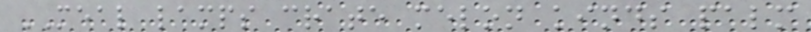MEAL lamps crate melon kinds palm
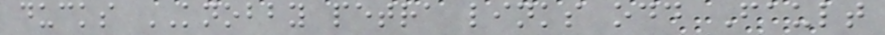ducks KNOBBY petra links odd Fault
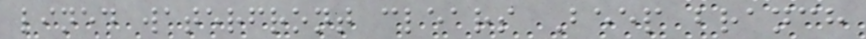lined waterfront clears Beep branch
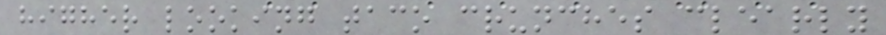higher looking taco crunches clearly
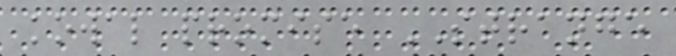kowal promise STRANGE
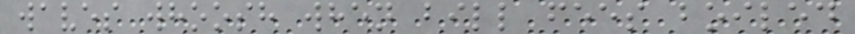waves whoosh when bill fees boiled
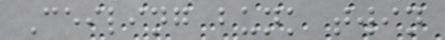Ceiling bunk twin
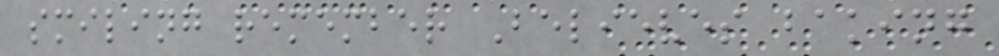smiling remember Believes baking
